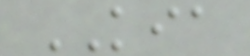KIA
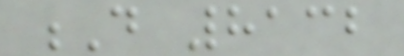D 8132
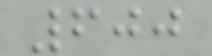600
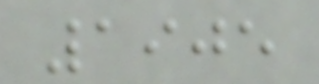1905
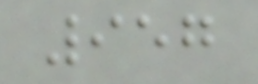957
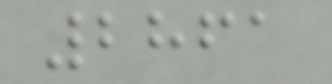2861
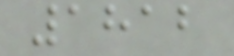1812
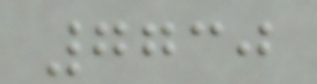7730
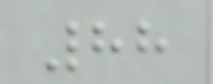88
